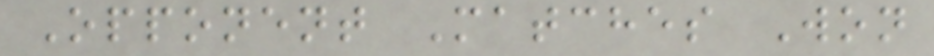Opponent Matches Won
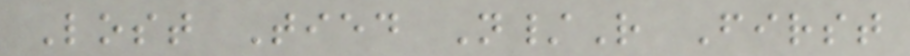Lost Tied N/R First
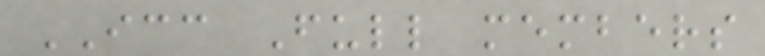ICC Full members
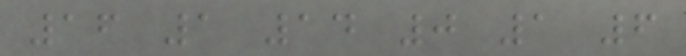16 1 14 0 1 6
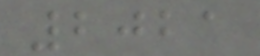2021
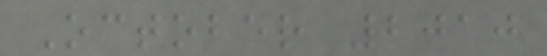October 2010
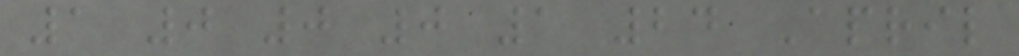1 0 0 0 1 24 April
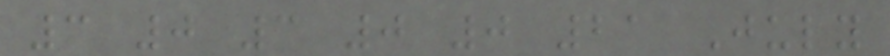3 0 3 0 0 21 July
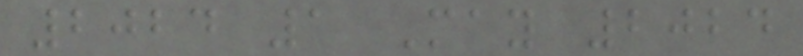2024 1 May 2024
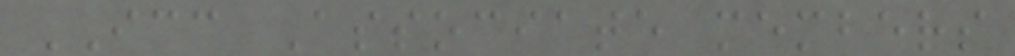ICC Associate members
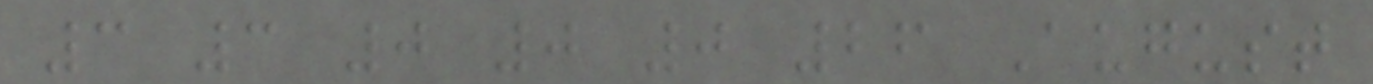3 3 0 0 0 26 August
